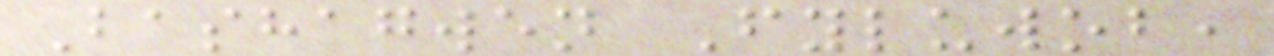Bashagwen Fyluwob,
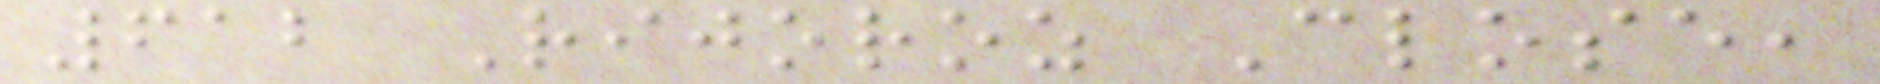612 Rijoroz Close,
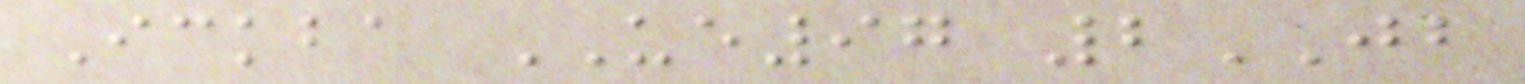Ickba UE97 2JB
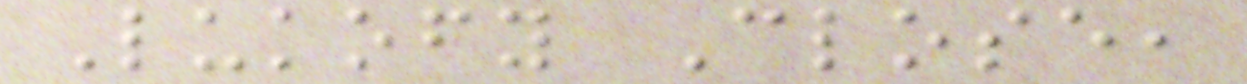Lukofy Close,
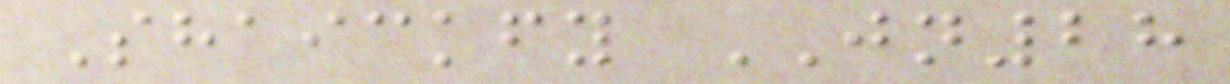Shaickfy JN28
